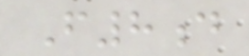F8d
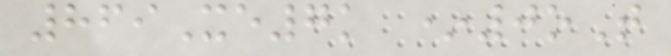869Xe7k *0oT
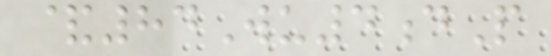&84Wu4dP
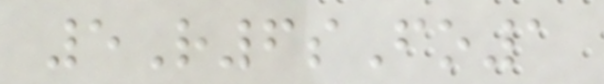5R6sFo1
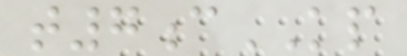t7cKP
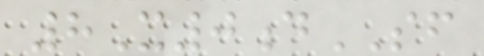8X0dSF
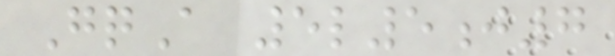GqA 5l5j7
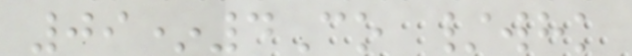09*4Co /whk
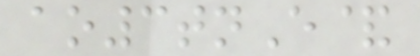ao3tnE&
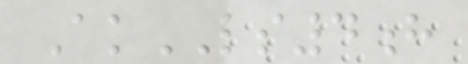AkLS4h
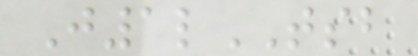J1lTSB
